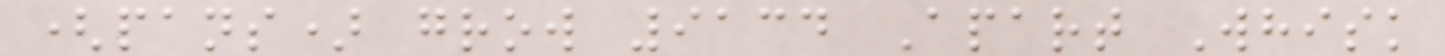(pans) grow 9134 Apart Whisk
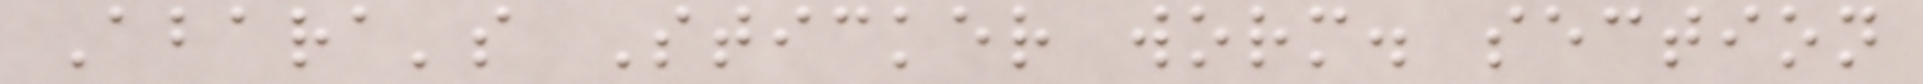Abara's Sticker worm. section
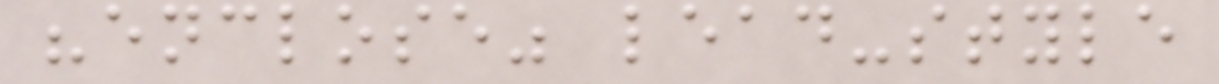"enclose" lead-style
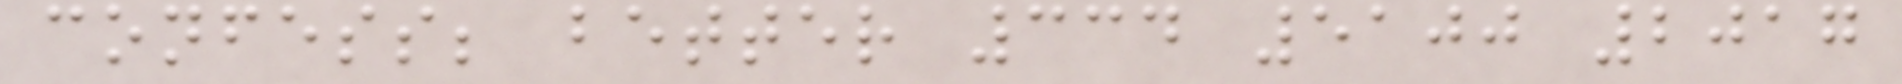confess; better 334 5100 2017
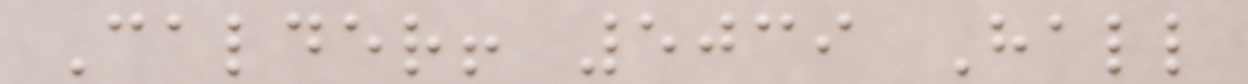Calder! 5039 Hall
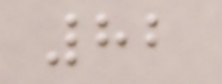82
